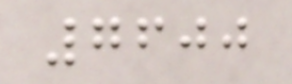7600
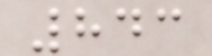843
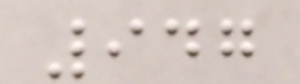947
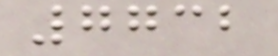7732
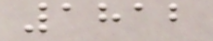1812
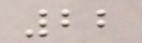22
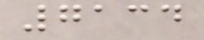7134
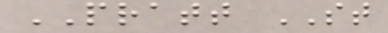PRATT ST
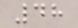48
